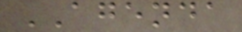AGENDA
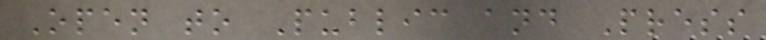Open to Public and Press
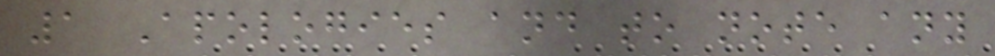1 Apologies and to note any
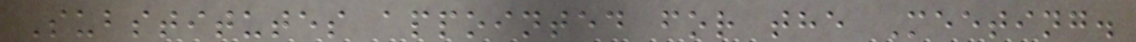Substitutes appointed for the Meeting.
